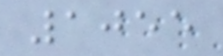1055
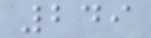249
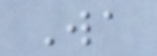Wa
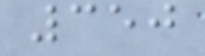350
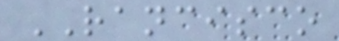RANCISCO
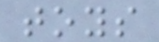toys
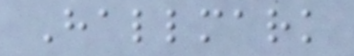Hallmark
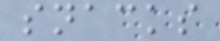snacks
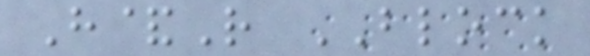H&R BLOCK
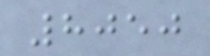8050
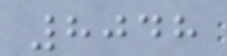8048
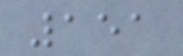151
